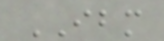IBM
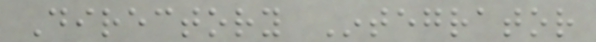Directory Integrator
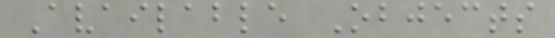Available Objects
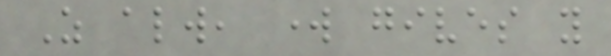As always, work gives you
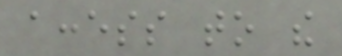access to the
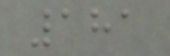181
